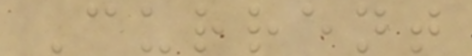Current
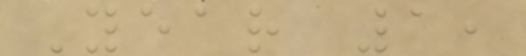Year 1,
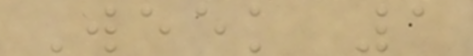Week 1
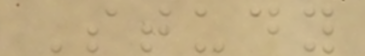Study
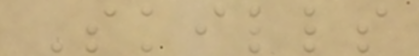Skills
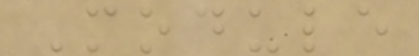Module
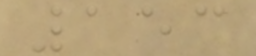153
